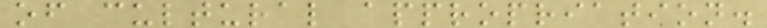of cultural appropriation.
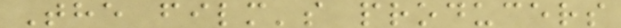The film's producers
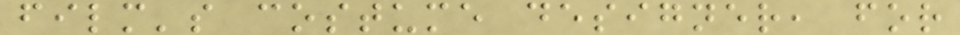film's costume designer, for
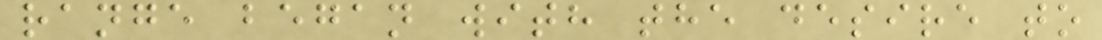range began with the desire to
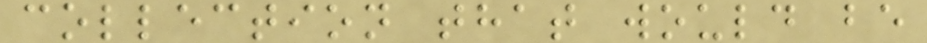collection that would be
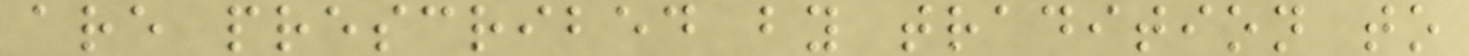are prescribed by tradition to
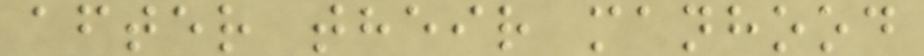after their manhood
